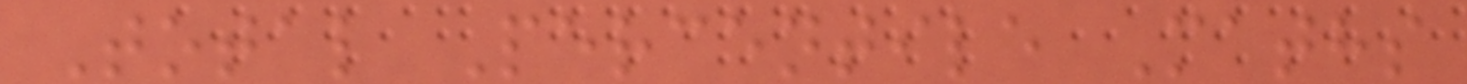Total Percentile Maths
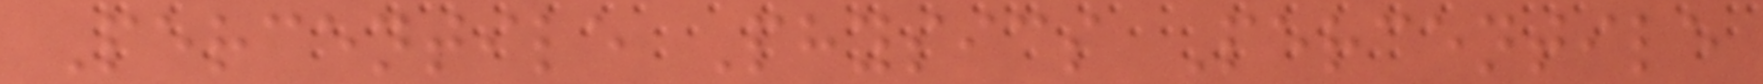Percentile Physics Percentile
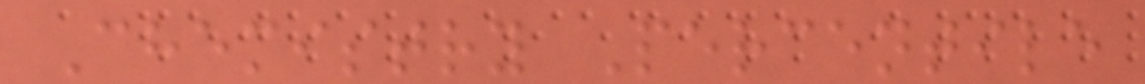Chemistry Percentile
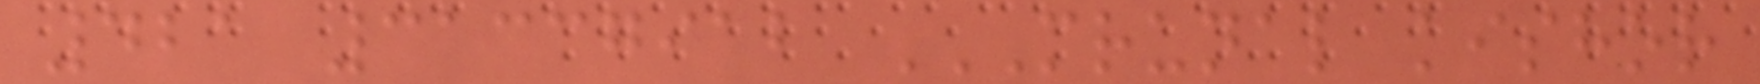421 31337912 MRUNAL KISHOR
